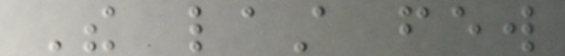The last few
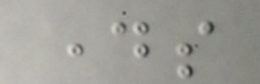days
